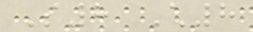S8 Ch8
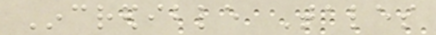Incredible Tales
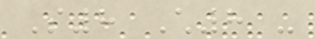S8 Ch8 -
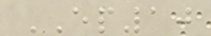EP10
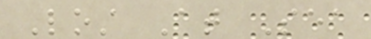Lost At Sea
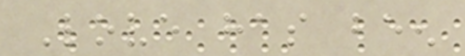Love has been
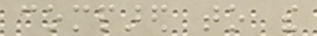compared to the
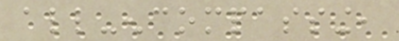all-encompassing,
